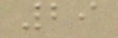29
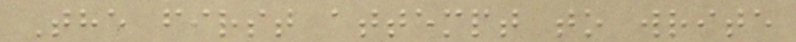The first attempt to write
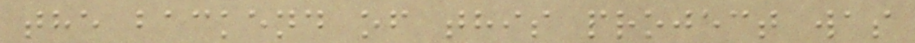the backend of this project was
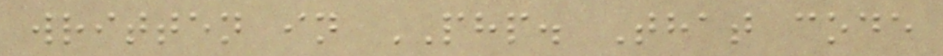written in PHP. That code
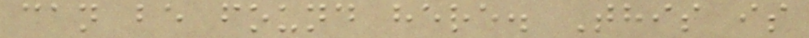can be found here. This is
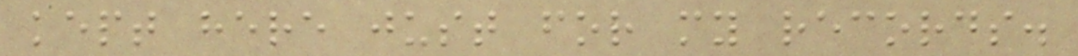kept here just for my records.
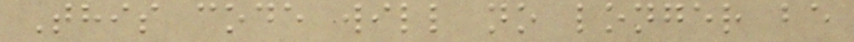This code will no longer be
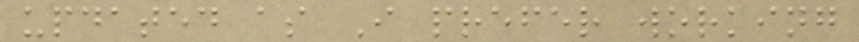updated as I prefer working
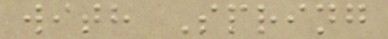with Spring
